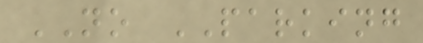NO PARKING
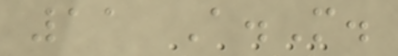11 A.M.
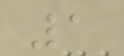1
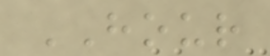HOUR
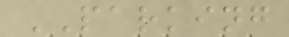PARKING
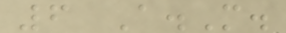6 A.M.
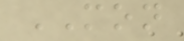MON
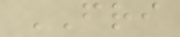FRI
